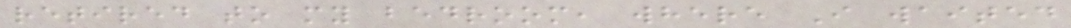retired to my bedroom, where I waited
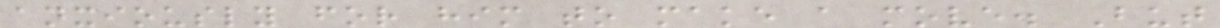anxiously for him to make a move. But
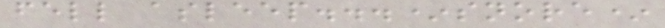fell asleep...*snore*
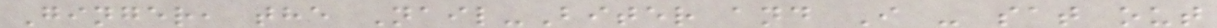Ginger, the Nail-Biter and I - sat out
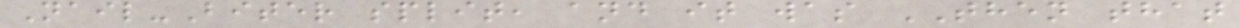Nail-Biter split, and it was THEN that
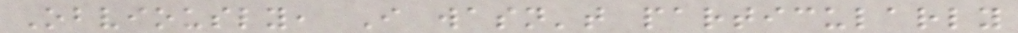Obviously, I wasn't particularly
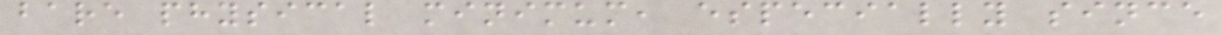bare physical minimum, especially since
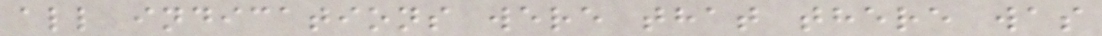all indications were that there was
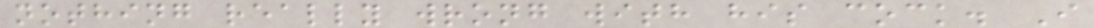nothing really wrong with his cock. I
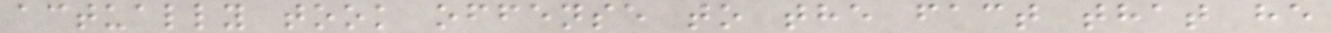actually took offense to the fact that he
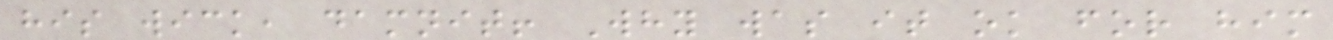his wick, damnit! Why was it ok for him
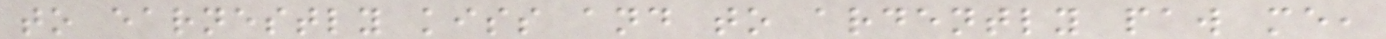to earnestly kiss and to ardently paw me,
